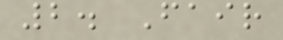2. Fair
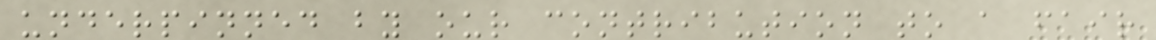underpinned by our contribution to a fair
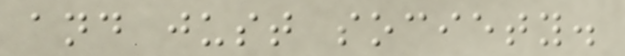and just society.
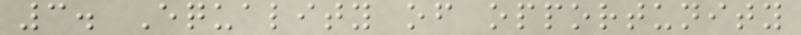3. Equality of opportunity
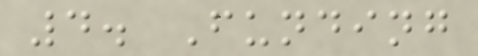4. Funding
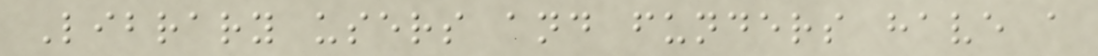Library users and funders have a
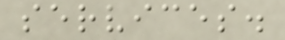services.
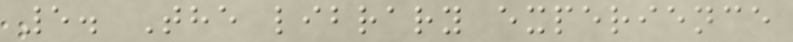5. The library experience
